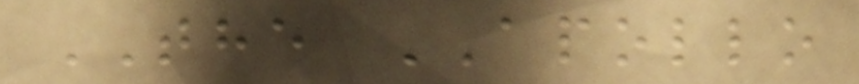THE APOLLO
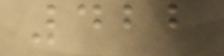422
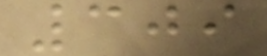309
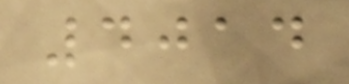4014
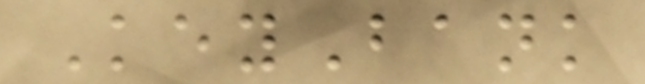KeyBank
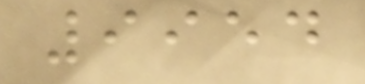9954
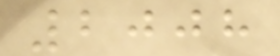2008
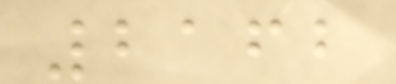2162
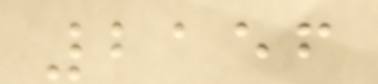2156
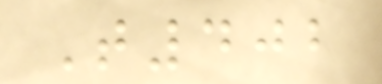T402
